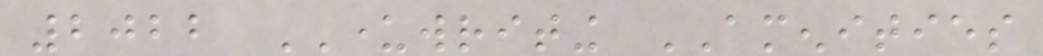2022 UNDERWRITING AMENITIES
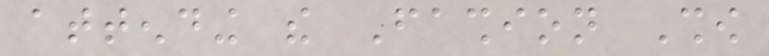attending the Fashion Show
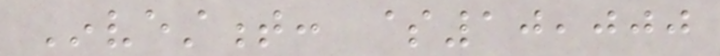Investment: $10,000
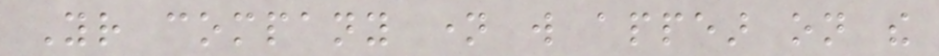Your company name will appear on the
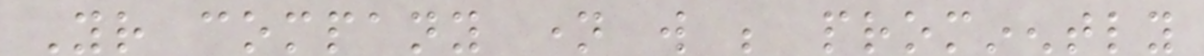Your company name will be prominently
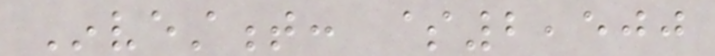Investment: $2,500
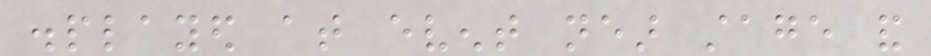displayed at event near stage and
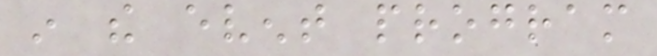in the event program
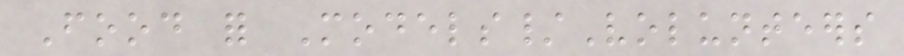Food for Models/Volunteers
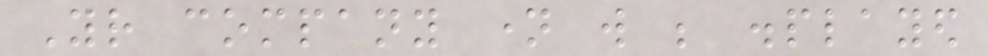Your company name will be displayed
